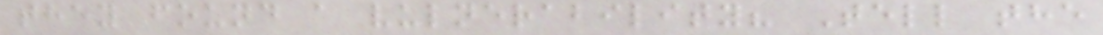they found a vulnerability? Tell the
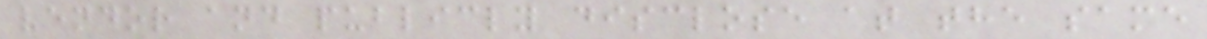vendor and publicly disclose at the same
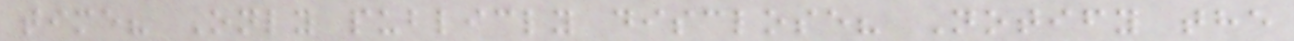time? Only publicly disclose? Notify the
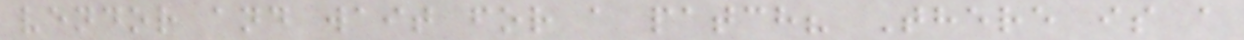vendor and wait for a patch? There is a
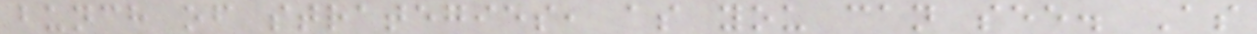bunch of strategies, as you can see. As
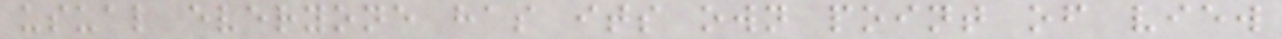usual everyone has its own point of view
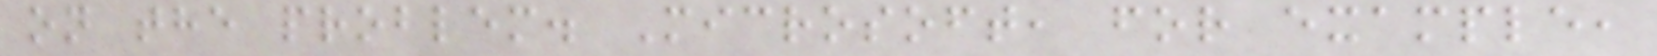on the problem. Microsoft, for example,
